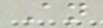An
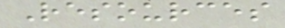Resources
